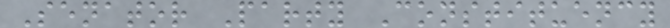Senator Party Constituency
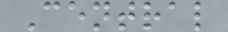Central
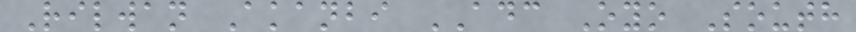Rilwan Akanbi ADC Oyo South
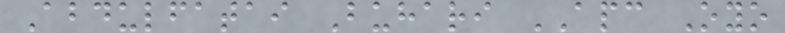Abdulfatai Buhari APC Oyo
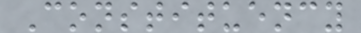Constituency
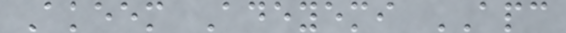Akeem Adeyemi APC
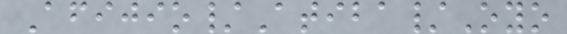Afijio/Atiba/Oyo
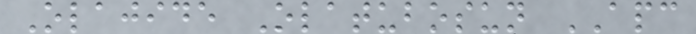Olajide Olatubosun APC
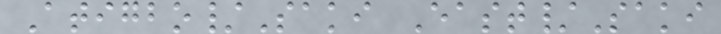Atigbo/Saki East/Saki
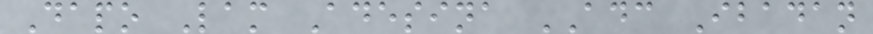Dapo Lam Adesina ADC Ibadan
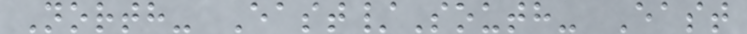North- East/South- East
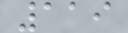119
